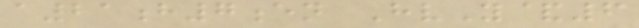a21h7en HvY&6
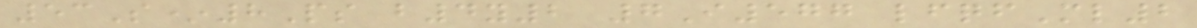53S*8Ps b4y2 7I577 lfqfMl2
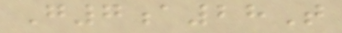G7a28T
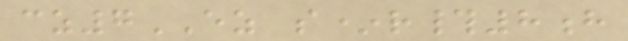cz7EZ s*r#8h
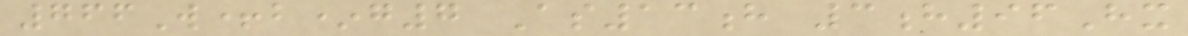766W+b*g7 As13h 3h96Hx
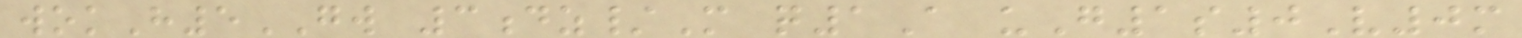wokH5GW 3dz/M q1A uG1s0V0m
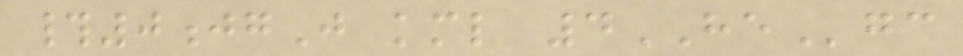#0jgJ kml 4HEgc
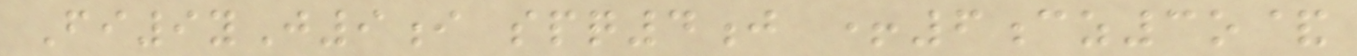Fi9yJ9i spq4j +6cz3o&
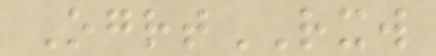OgrtRXW
